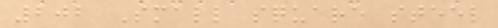202 Small square steel
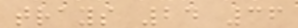trays 24 36
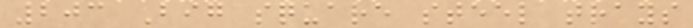203 Big square steel trays
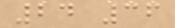24 36
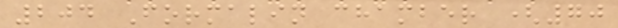204 Formalin chamber (70
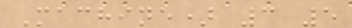Machine) 3 5
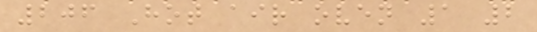206 Hot air oven 1 2
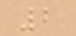2
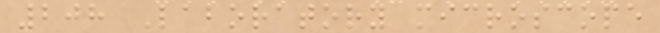208 Laboratory microscope
